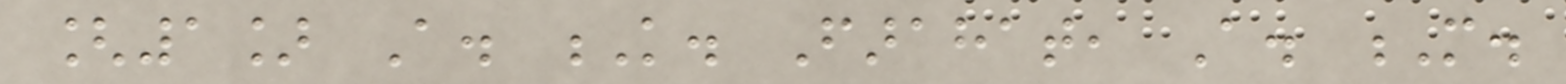[1] A. K. Farahat, A. M.
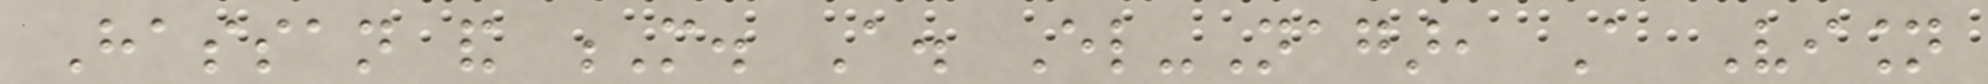Hassan and M. A. El-Nagar, A Vision
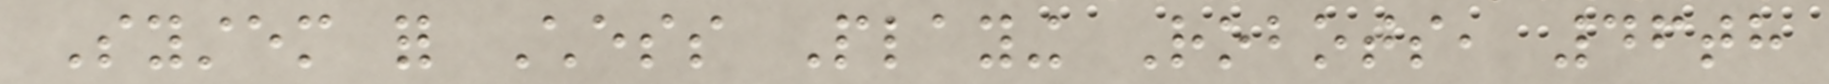System for Chess Playing Robots, 46th
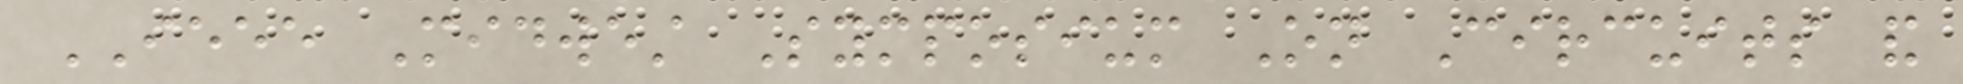IEEE Midwest Symposium On Circuits and
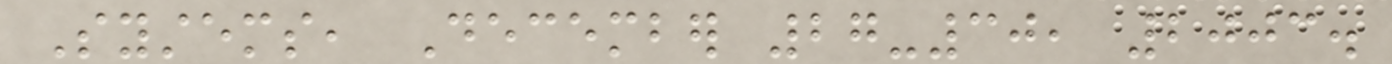Systems, December 27-30, 2003.
